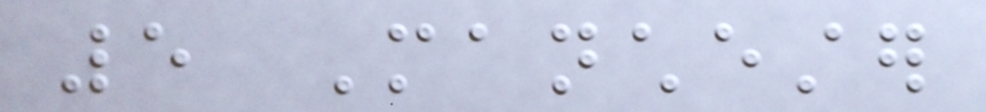5 Manchester
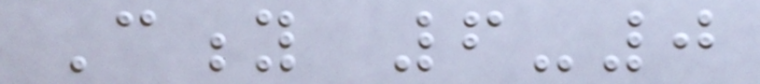City 6-0
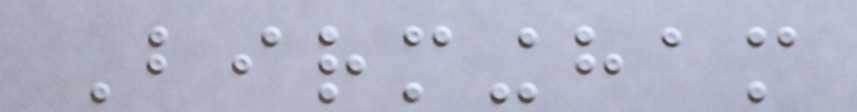Birmingham
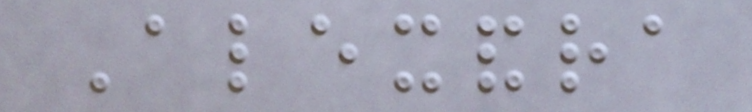Alexandra
